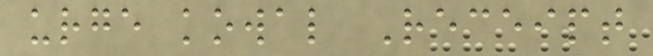urge kowal Receipt
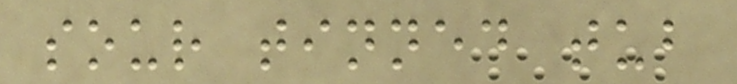sour tinned tub
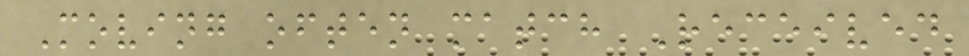Moving often match Received
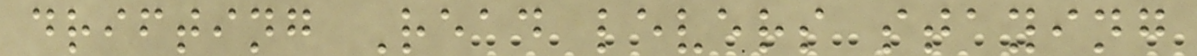drifting Read levers staying
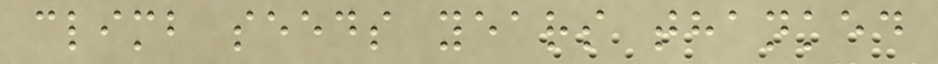climb seeds years thanked
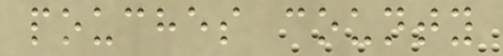pouches county
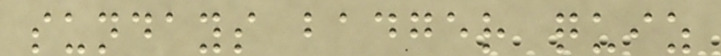sundays badger quiz
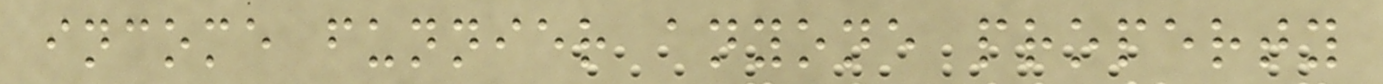income funnier anyone property
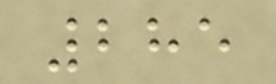285
